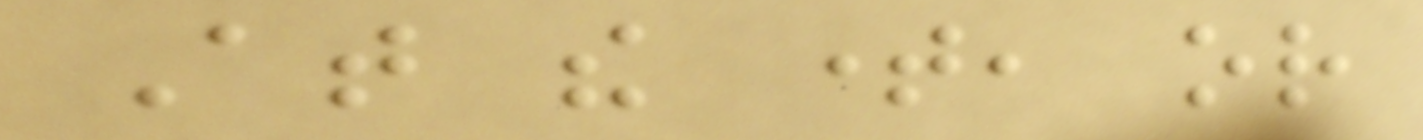At the time, or
